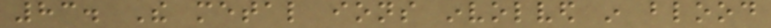83. The metal ions involved in blood
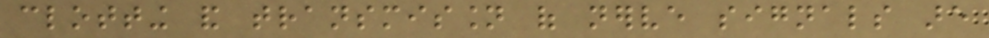clotting and transmission of nerve signals are
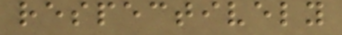respectively
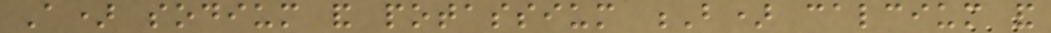A) sodium and potassium B) calcium and
